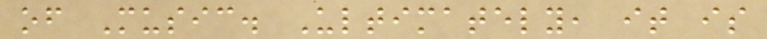of Music. Ultimately, it is
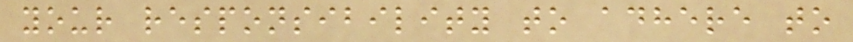your responsibility to adhere to
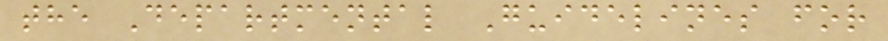the Departmental Guidelines for
